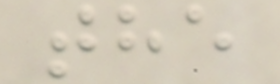the
